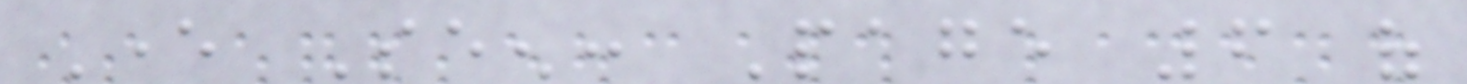Ever Seen: Page 6 of
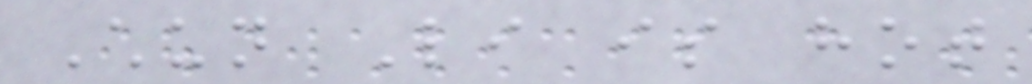Chun Li is hot
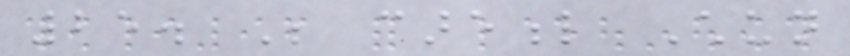25. Be careful Chun
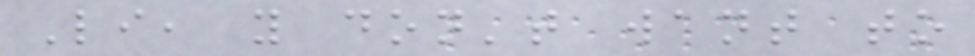Li, you don't want to
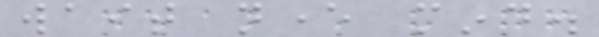wait never mind.
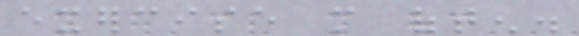exercise more often.
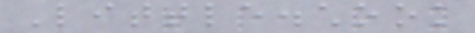Little.chook
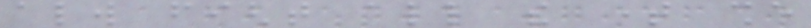always fight all the time she
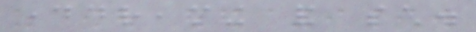daydreaming and such.
